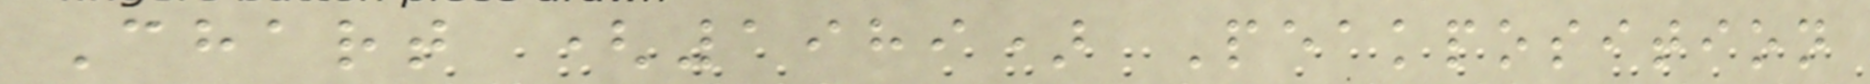Chart (1989) Peakposition
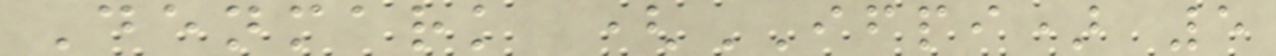Denmark (IFPI) 5
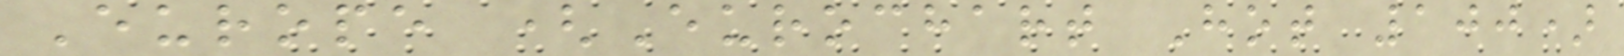Europe (Eurochart Hot 100)
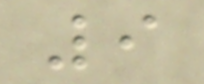9
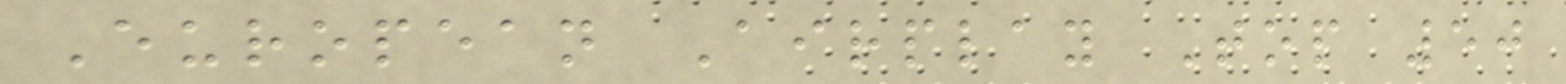European Airplay Top 50
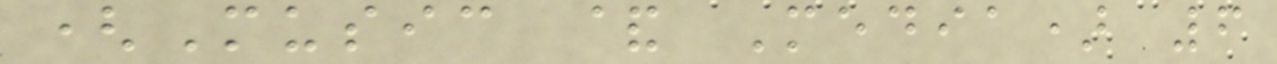(Music & Media) 6
